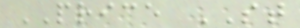PRICE ST
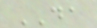DA
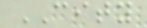CITY
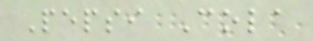Pepsi Cola
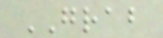GRAB
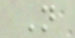N
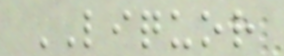LIQUOR
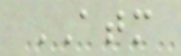ATM
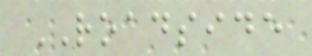ROADSIDE
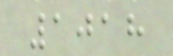1018
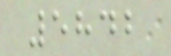5842
